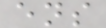ens
